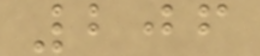206
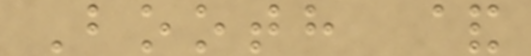Booth &
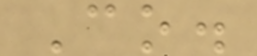Co.
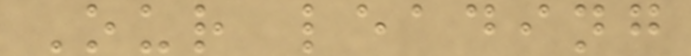Our leading
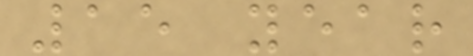15 year
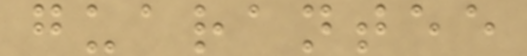guarantee
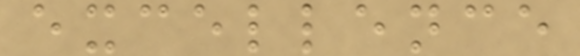excellence
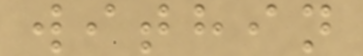within
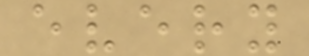every
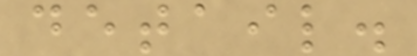detail.
